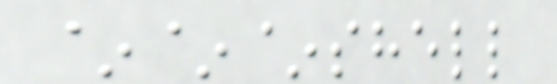~~~shell
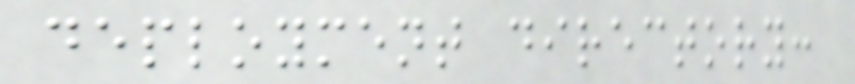deployment directory:
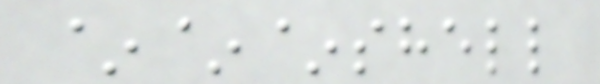~~~shell
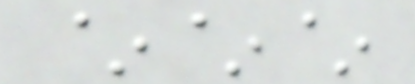~~~
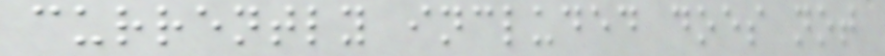currently included does not
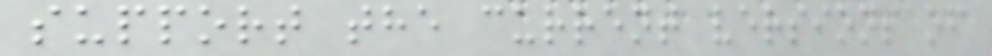support the current versions of
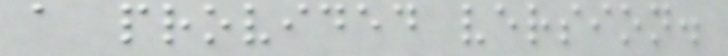a provided version.
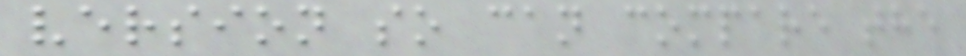version so can compare the
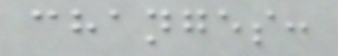changes:
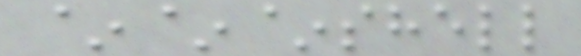~~~shell
